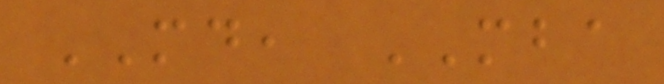MD, MBA
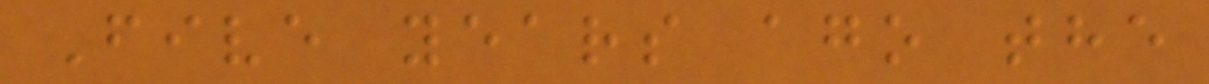Five years ago the
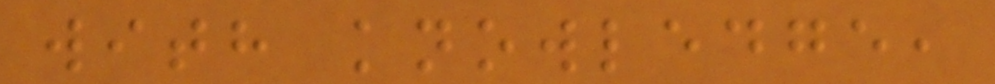with knowledge,
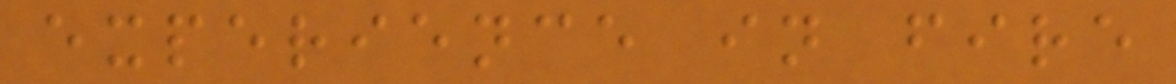experience in fire
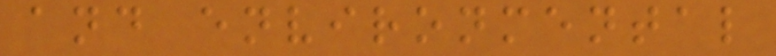and environmental
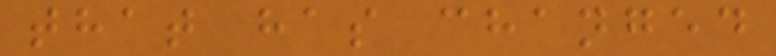that has changed
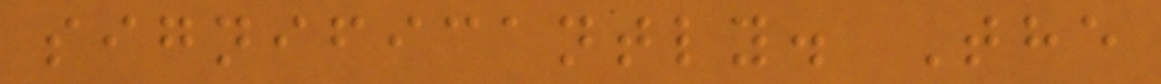significantly. The
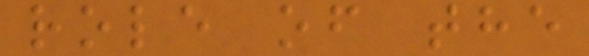role of the
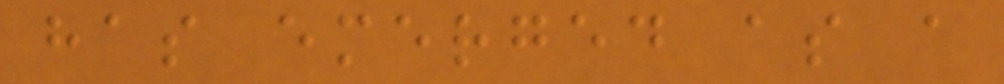has emerged as a
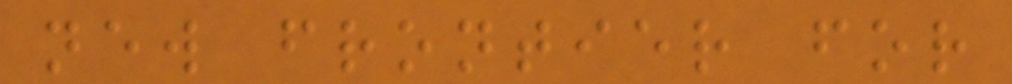new frontier for
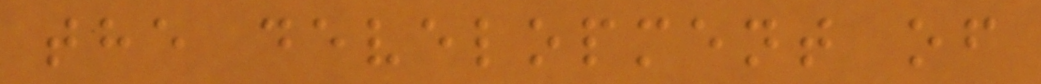the development of
